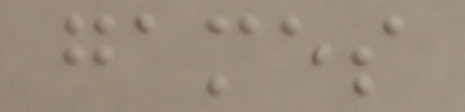games
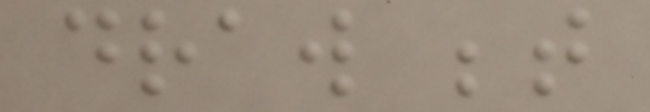draw between
